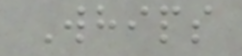Whips
